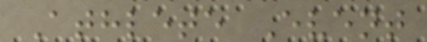Athlete Event
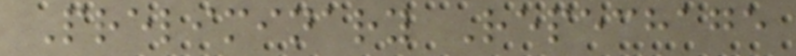Preliminary Repechage
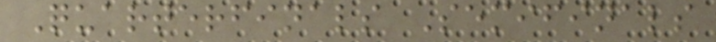Quarterfinals Semifinals
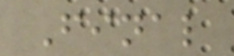Final
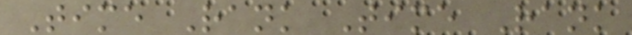Time Rank Time Rank
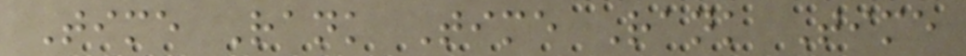Time Rank Time Rank Time
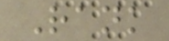Rank
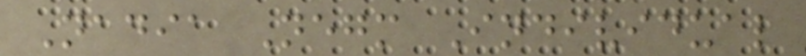Nadia Negm Individual
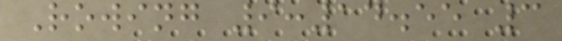Rowing 9:14.55 3
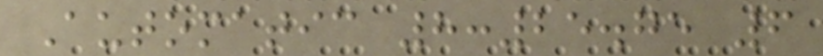Automatic 8:25.75 6
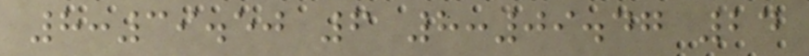8:39.50 6 8:09.47 24
